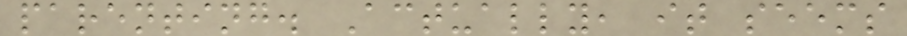parenting. Actually, it seems
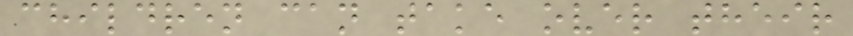children can take over their
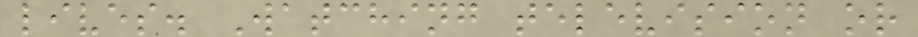lives. Watching television or
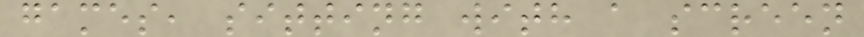games, sitting with a screen
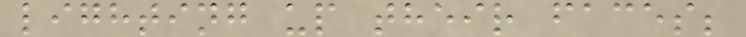lighting up their faces;
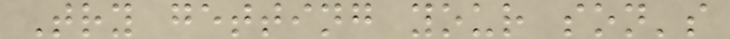Try getting your son's
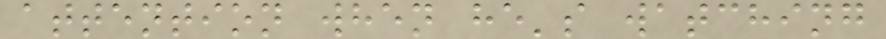attention when he's watching
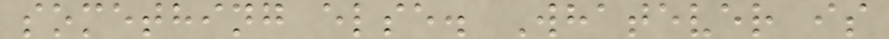something else. Whatever is
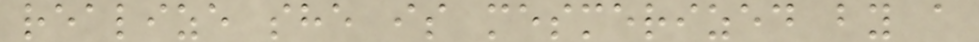realize she is mesmerized by a
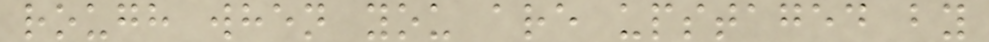rough when you are upstaged by
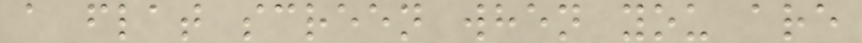a flat screen when you are
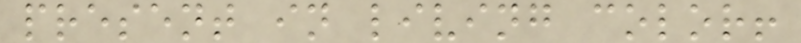present in living color!
